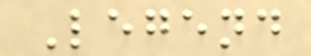Legend
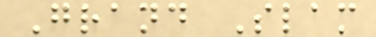Grand Slam
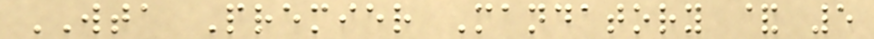WTA Premier Mandatory & 5
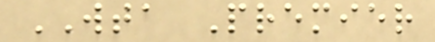WTA Premier
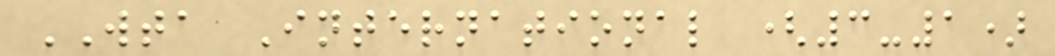WTA International (3-1)
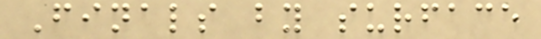Finals by surface
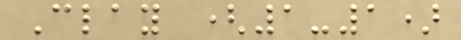Clay (1-1)
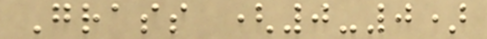Grass (0-0)
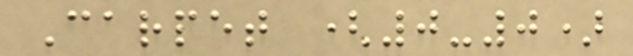Carpet (0-0)
